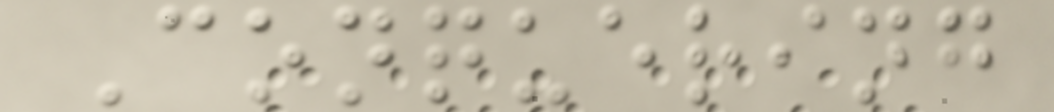Conquering
